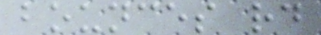bounces rd
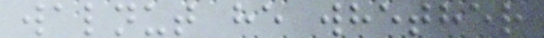walnut he whether
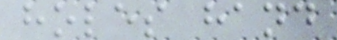holes hand
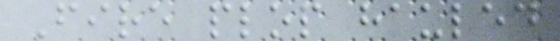Fire plop hauled
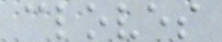cloves
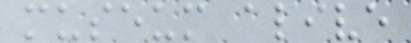museum alive
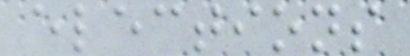elections
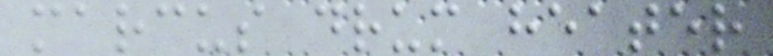marcus drum heater
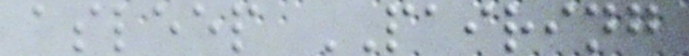asleep PAIRING
